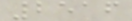2516
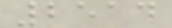2514
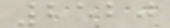2520
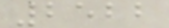2522
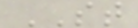ST
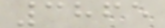3865
